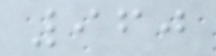960
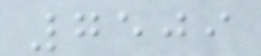7509
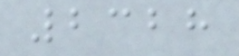2328
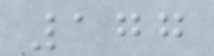177
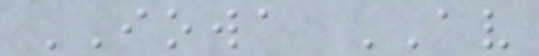IOWA AV
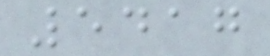5417
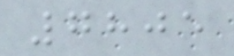7805
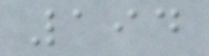194
